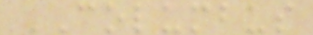COLUMBUS
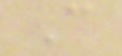C
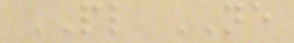PL NE
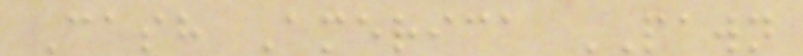Cash America PAWN
